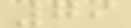79
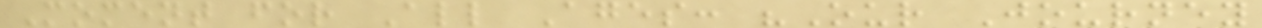Moment for All Ages: "Our Journey
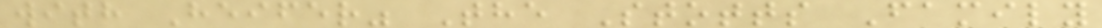with Heifer" The Stotts Family
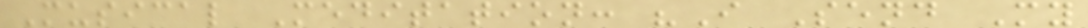Musical Meditation: "I Send My
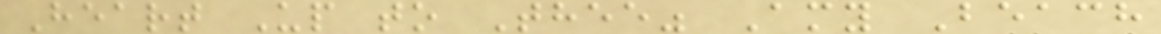Heart Up to Thee" Amy Beach
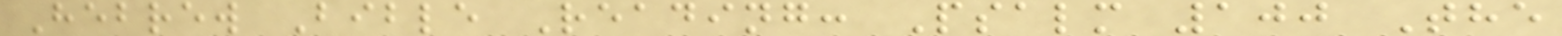Hebrew Bible Reading: Psalm 100 The
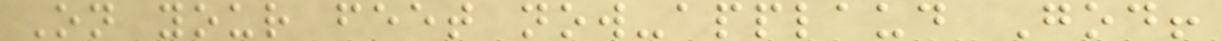On your feet now-applaud God!
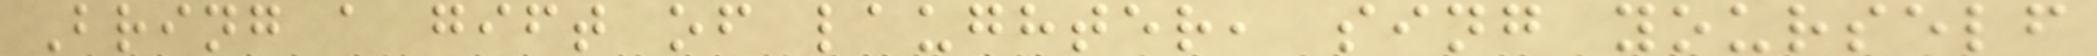Bring a gift of laughter, sing yourself
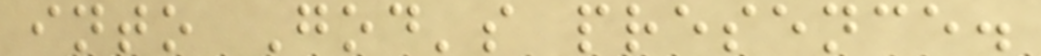into God's presence.
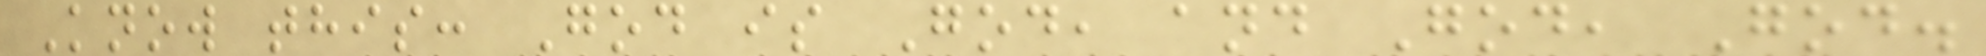Know this: God is God, and God, God.
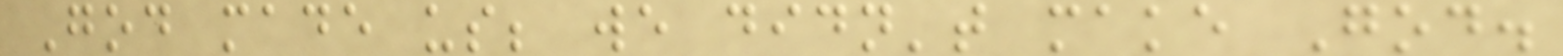God made us; we didn't make God.
